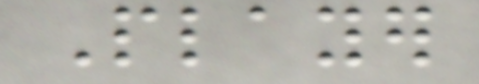Player
